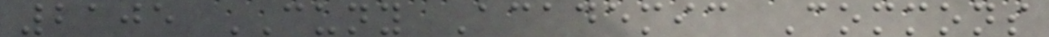2105 CUNY Academic Commons
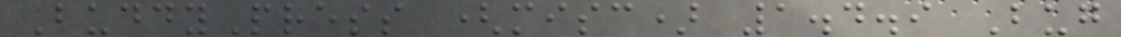BuddyPress (misc) 1.4.9 Bug
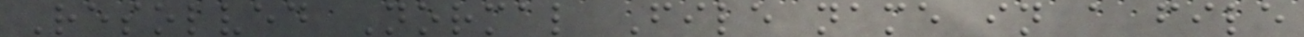Resolved Normal File name in a file
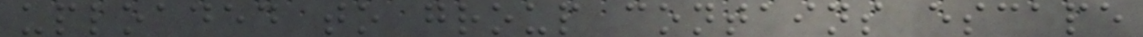uploaded to group contains escape
